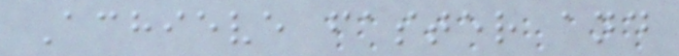Achieve faster and
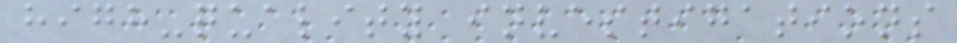high-quality investigations
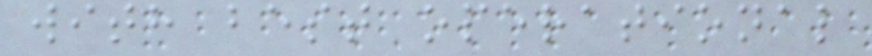with best operational
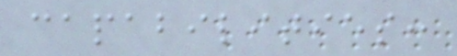capabilities:
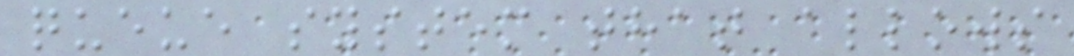queue system that allows
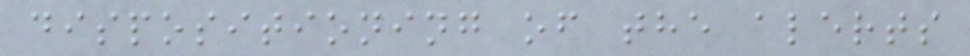dispositioning of the alerts
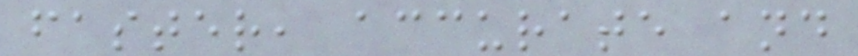faster, accurate and
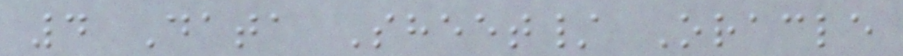4 Data Sheet/ Oracle
